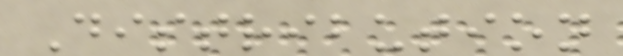Distribution
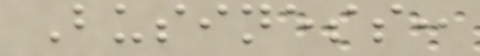Business:
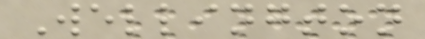Wellington
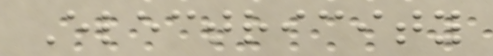Electricity
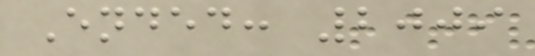Ended: 2009
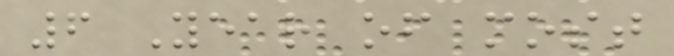6 Year of most
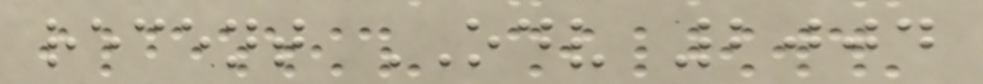recent ODV 2004
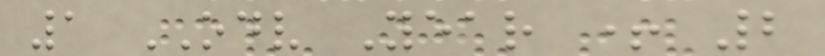1 ODV Year + 2
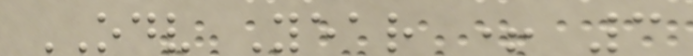ODV Year + 3
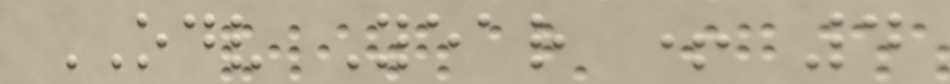ODV Year + 4
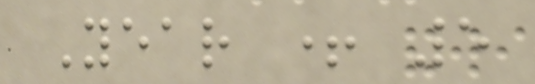Year + 5
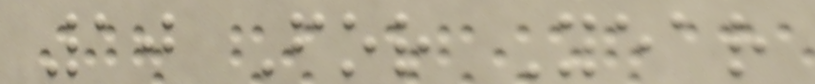10 For Year
